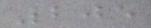205
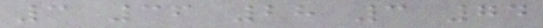3 36 28 3 74
